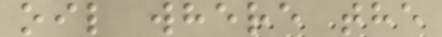oil where the
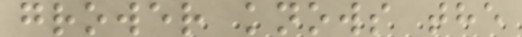grower knows the
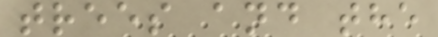trees and the
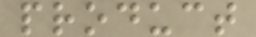product
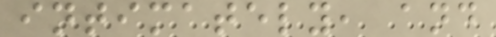intimately, and
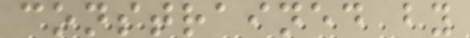constrained by
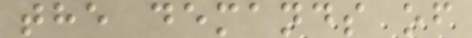the demands of
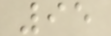95
